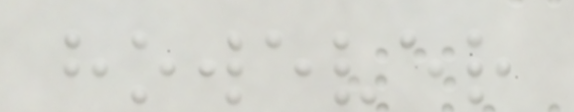however
